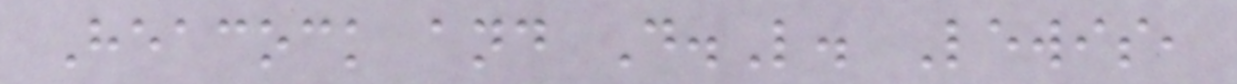Heacock and D.L. Lewis,
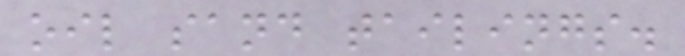oil sand tailings.
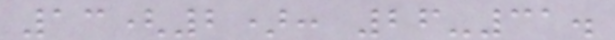13(2): 26-31.
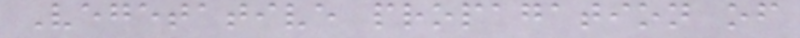Vegetative propagation of
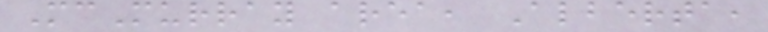McMurray area, Alberta,
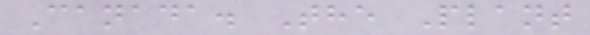Canada. The Plant
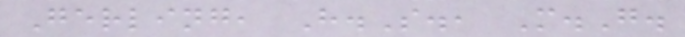Gerling, H.S., M.G.
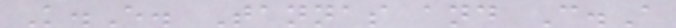K.E. Tannas and C.A
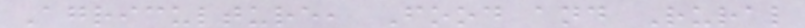Agriculture, Food and Rural
